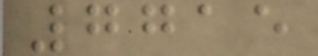7715
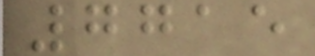7715
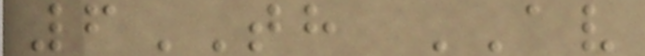6TH AV
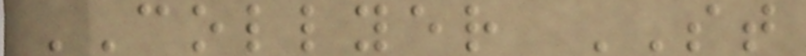COLLYER ST
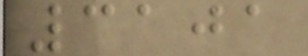3101
